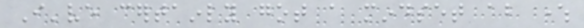I've certainly got a mindset about where
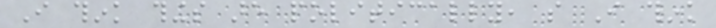I think things are politically, so I think
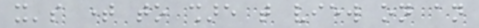it's time to share that view on an
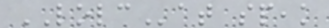LOLCat speak
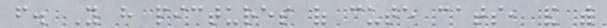from. You have pictures of cute cats, and with
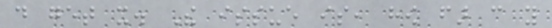do get it. The issue is, how far can you
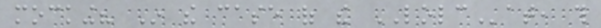mocking? In the case of the LOLCat, this
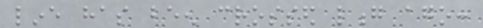line has been crossed long ago:
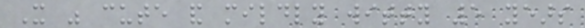It was cute and mildly witty 5 years
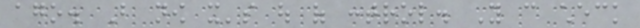ago. But now it's out of control. You can check
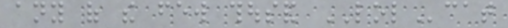any of the few thousand LOLcat
